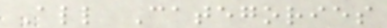All Categories
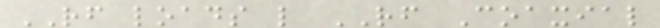RF loads like RF Coaxial
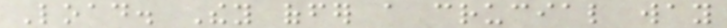Load. They offer a crucial way
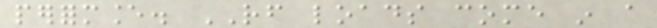performance. RF loads come in a
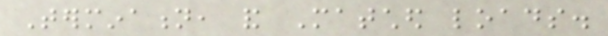Termination, and Matched loads.
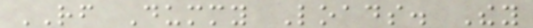RF Dummy Loads. They
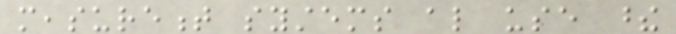measurement systems also use these
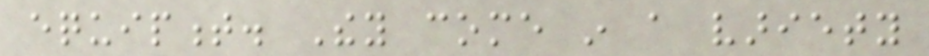equipment. They come in a variety
